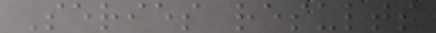Series results
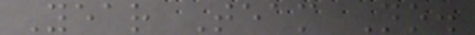Year Team No.
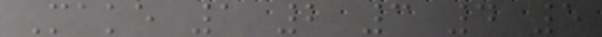Make 1 2 3 4 5
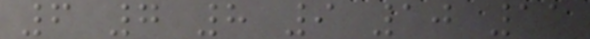6 7 8 9 10 11
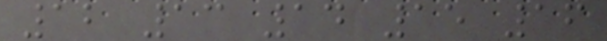12 13 14 15 16
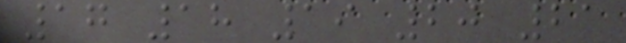17 18 19 20 21
